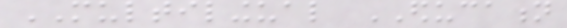MULTILINGUAL EDUCATION
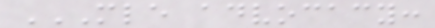MLE ADVOCACY:
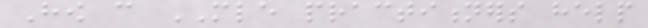How can MLE practitioners help
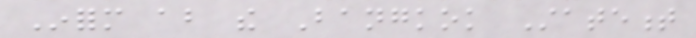Inform about the Bangkok Statement
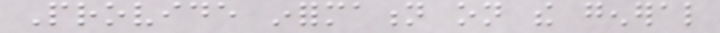Provide information on the general
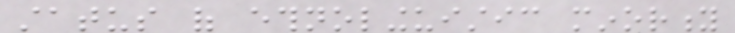status of ethnolinguistic minority
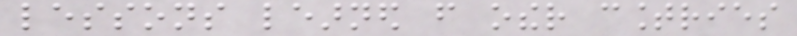lessons learned from other countries
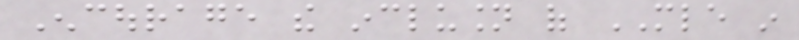Encourage the inclusion of MLE in
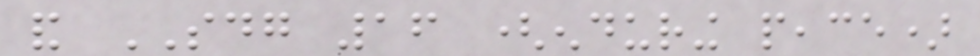and SDG 16 (enduring peace)
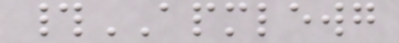#APMLEWG
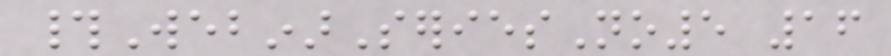#WebinarSeriesNo5 16
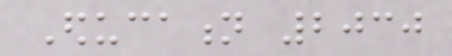Education 2030
